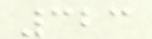323
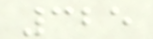325
